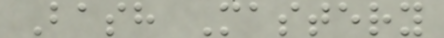Bash Mastery
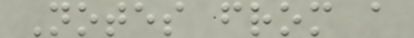Notes from a
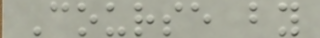Course by
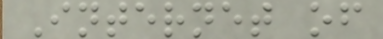Internet of
